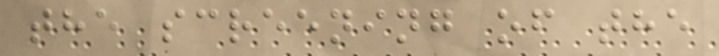the screening of the
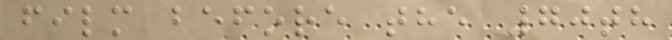film before the 70th
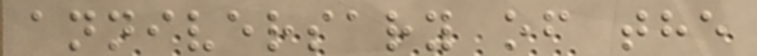anniversary of the
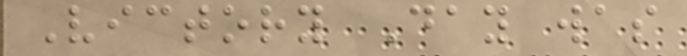Victory Day was
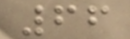66
